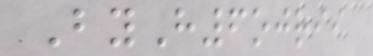ByH6ojrii
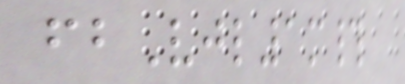fbVjl1m#
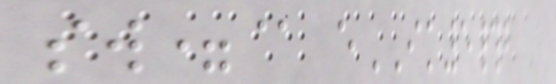sw=@ eIK5#b
